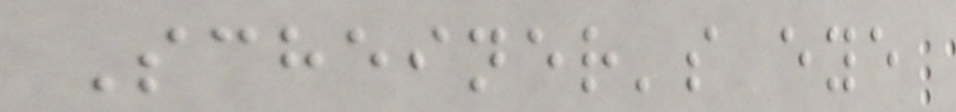Scheiner's eye
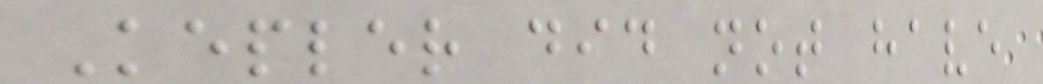Kepler did not have
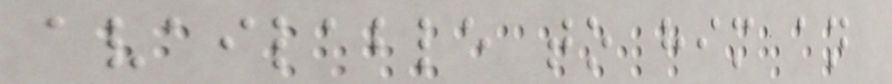available to him an
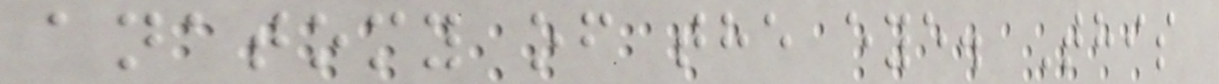anatomy of the eye. This
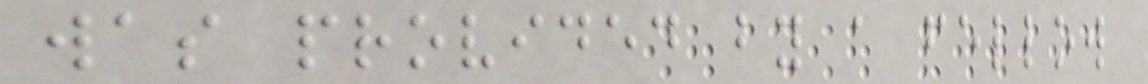was provided by a fellow
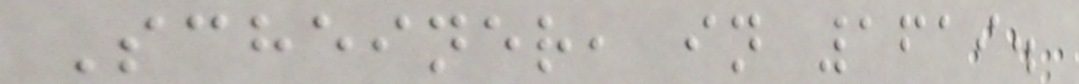Scheiner, in 1619.
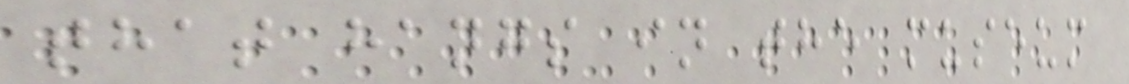that hangs in the museum
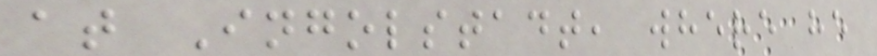at Ingolstadt, where he
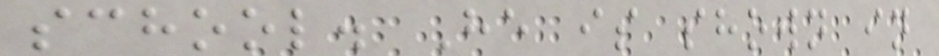school. He is shown in
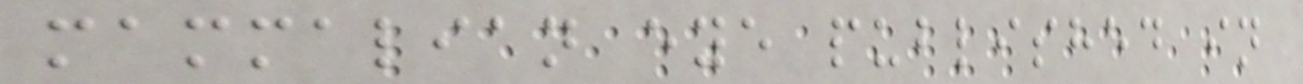mammalian eye published in
